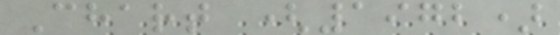Chart (1972)
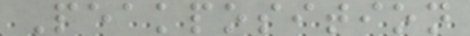Peakposition
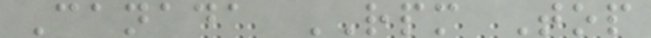Canada RPM Top
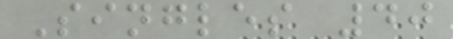Singles 40
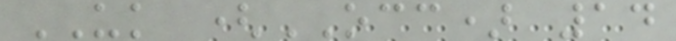UK (OCC) 14
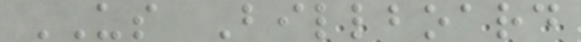US Billboard
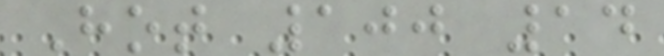Hot 100 14
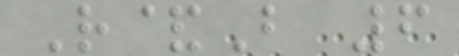R&B 6
